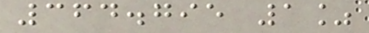364.795 1%
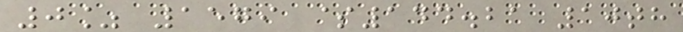0% 1579 $144.21 10th
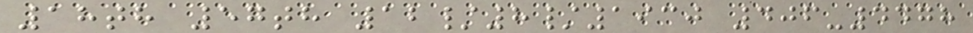18th 57th 12/8/1930 406-4478
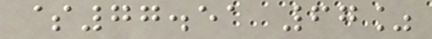$77.51 67%
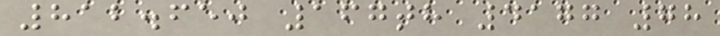812.650 167th 4177 78
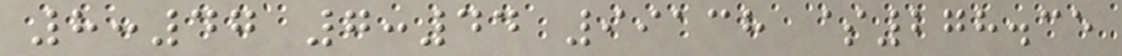8:47 7:44 99138 $278.35
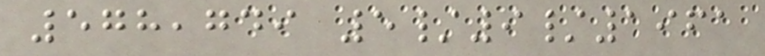578,749 5/9/1961
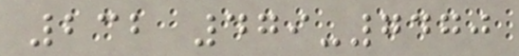232 479-7470
